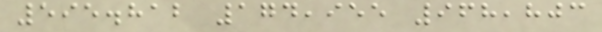595.812 174,955 968,803
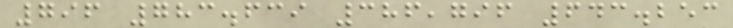796 783.639 386,796 643.253
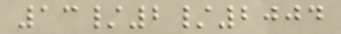13/2/2004
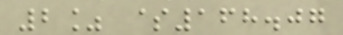2% $168.07
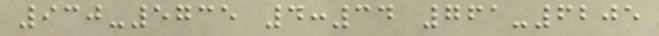930-5735 4:34 761-6205
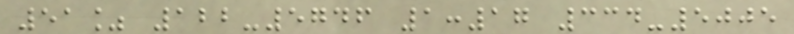51% 122-5746 1:17 334-5005
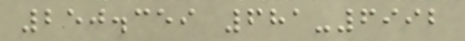250.359 681-6992
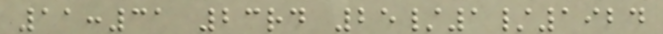11:31 23rd 25/1/1924
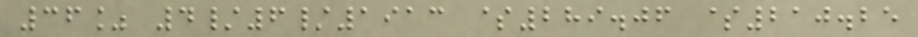36% 4/6/1913 $289.06 $210.25
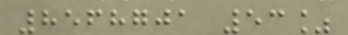8568701 53%
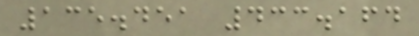135.451 433.164
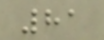81
